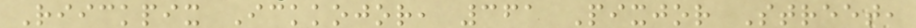Riickpix Ickkojor, 361 Pixjor Street,
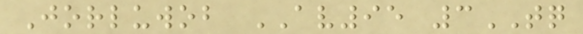Jorluwob AV95 3TQ
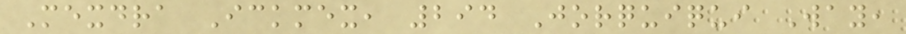Mexdra Ickmex, 294 Jorquiqui Way,
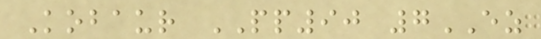Kobaur PP90 7EZ
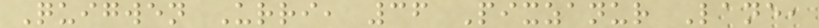Quigwen Urri, 36 Pixzanur Lane,
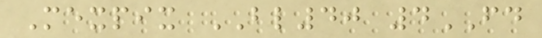Mexpix BL40 4FD
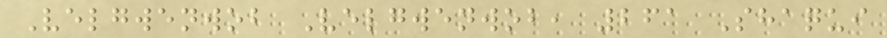Velgwenwob Velgwenwob, 261 Shaqui
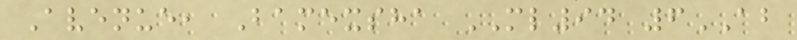Avenue, Bamexsha ML94 6AB
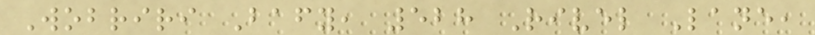Wobriri Bafy, 528 Rivel Lane,
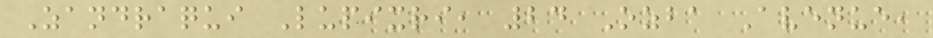Zandraqui Lupixri, 24 Ozba Avenue,
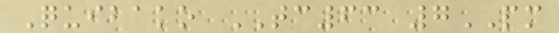Quibako TC63 7PM
